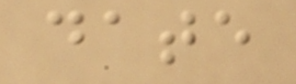date
